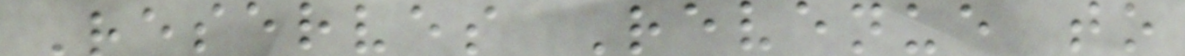Reserves Revenue to
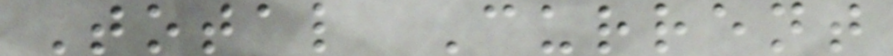Total Current
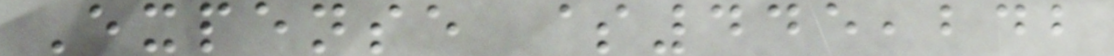Expense $445,242
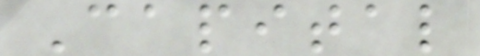Capital
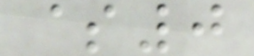$0
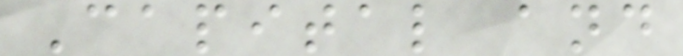Capital and
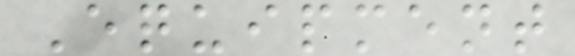Equipment
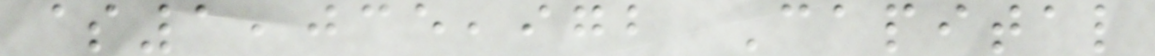$1,035,972 Capital
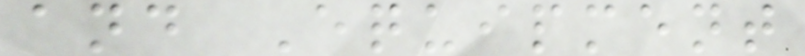and Equipment
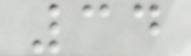34
